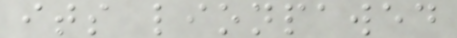its lionpawed
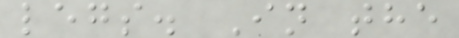legs. In the
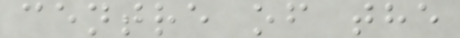centre of the
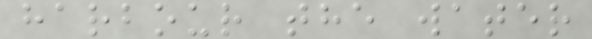harbour the water
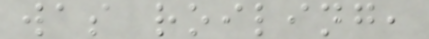was roiling,
